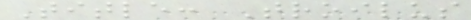Title: Troilus
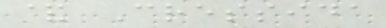& Cressida
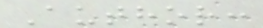Author:
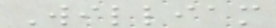William
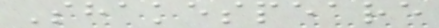Shakespeare
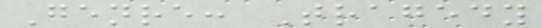Genre: Tragedy
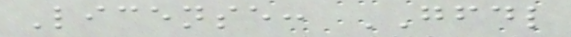License: GFDL
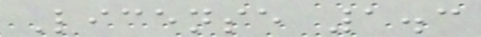License 1.3
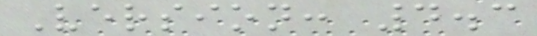Version: 4.3
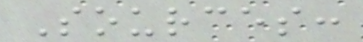Sources:
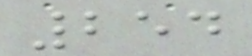254
